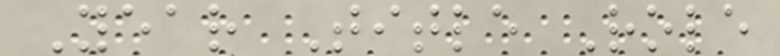Year Title Role
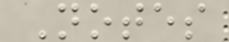Notes
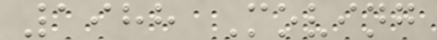1988 Moving
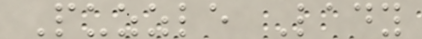Puzzle Lady
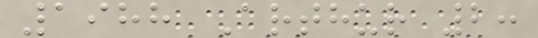1988 Arthur 2:
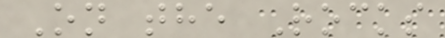On the Rocks
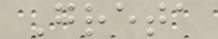Greta
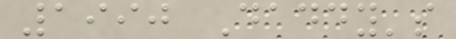1990 Daddy's
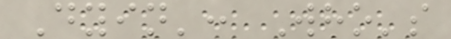Dyin': Who's
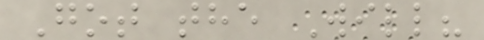Got the Will?
